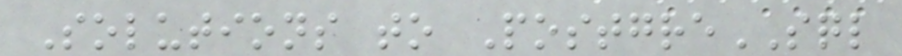Solutions to PostgreSQL
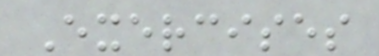Exercises
